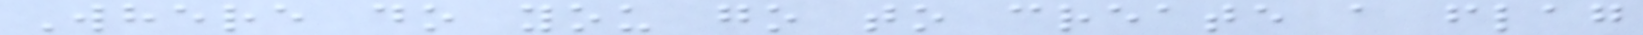Where do you go to create a flag
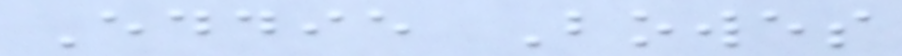Eddie Bowes
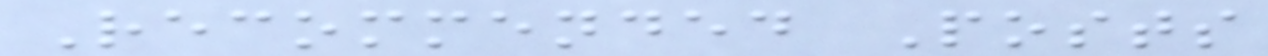Recommended Posts
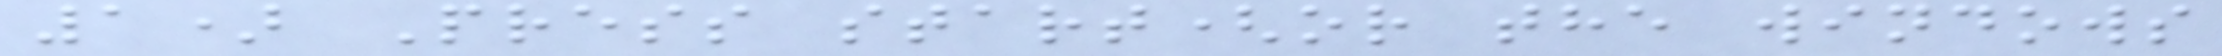1) Press start(or the windows
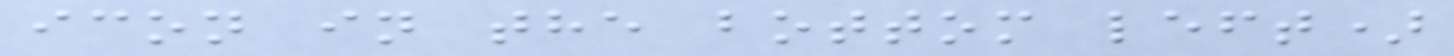icon in the bottom left)
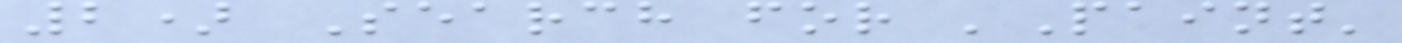2) Search for 'Paint'
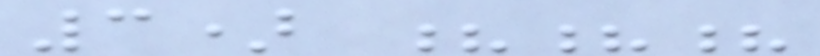3) ???
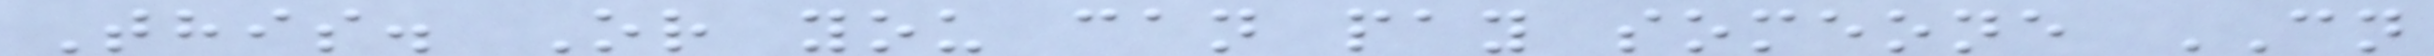This. Or you can pay someone CN
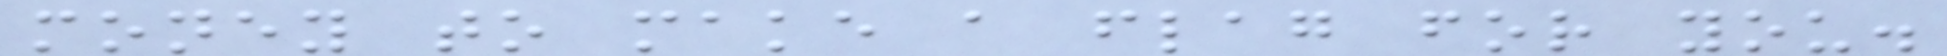money to make a flag for you.
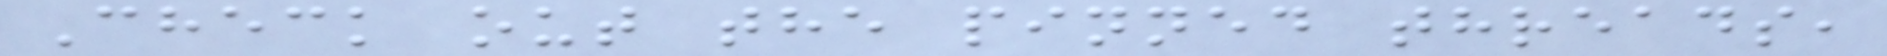Check out the pinned threads,
